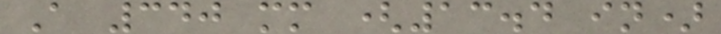A 340 mm (13.4 in)
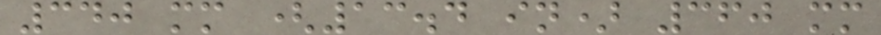340 mm (13.4 in) 360 mm
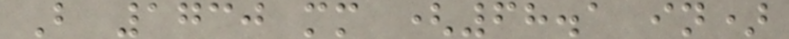B 1730 mm (68.1 in)
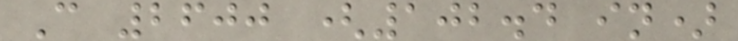C 2600 (102.4 in)
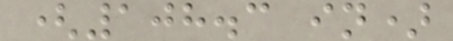(108.3 in)
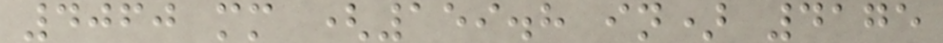4060 mm (159.8 in) 4175
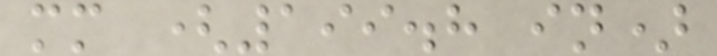mm (199.8 in)
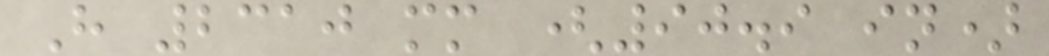H 2310 mm (90.9 in)
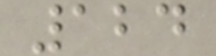124
